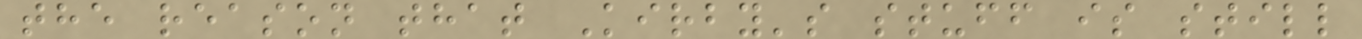the reason that Kirby's stuff is still
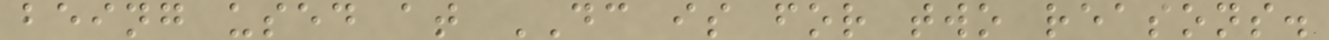being used at DC is for two reasons.
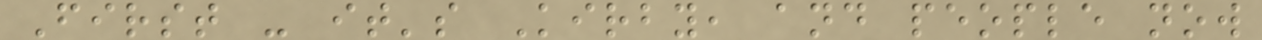First - it's Kirby, and people now
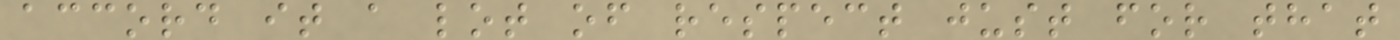accord it a lot of respect just for that
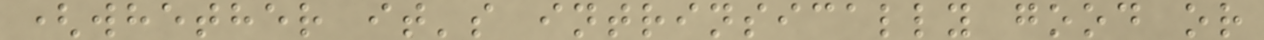(whether it's intrinsically good or
